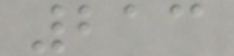213
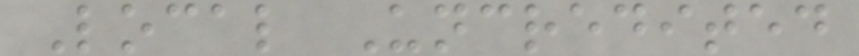Local Uncredited
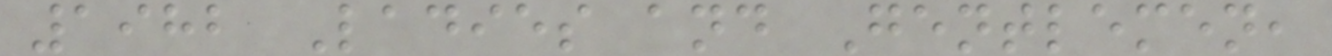1982 Ladies and Gentlemen,
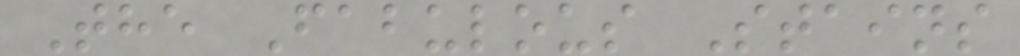The Fabulous Stains
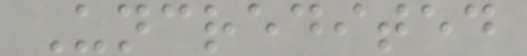Uncredited
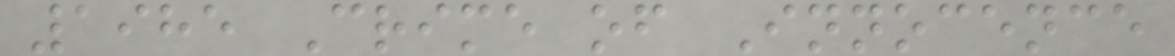1985 Crime of Innocence
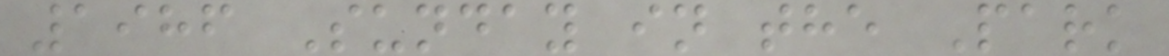1986 Sunday in the Park
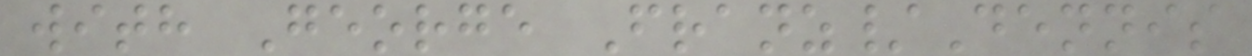with George Franz/Dennis
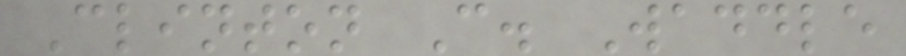Clinton C. Waddle
